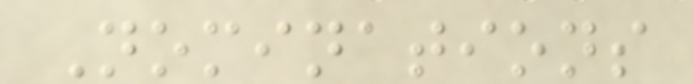Nominations
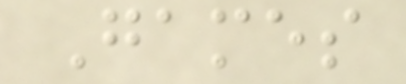Games
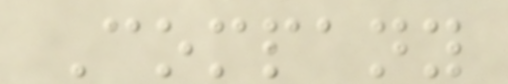Company
